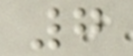7
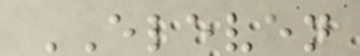ELEVEN
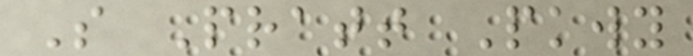S Pratt Pkwy
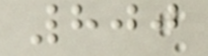800
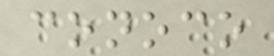conoco
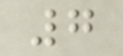7
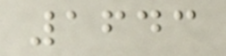1643
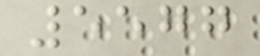5577
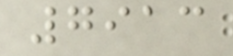7913
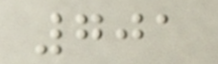701
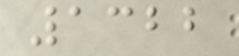1322
